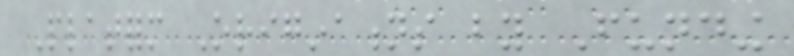Platform Originations by Funding
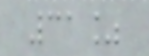31%
